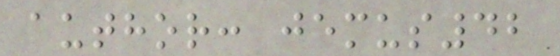author: jemus42
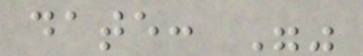date: ""
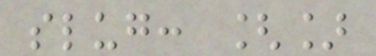slug: []
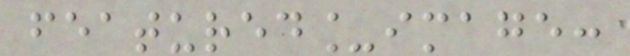featured_image:
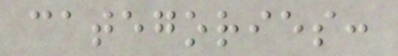categories:
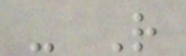- R
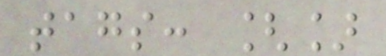tags: []
